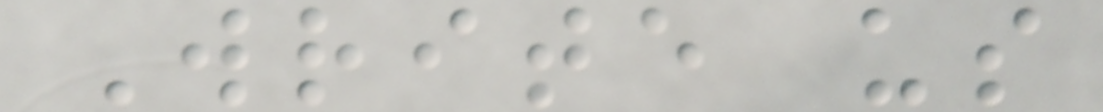Write us
